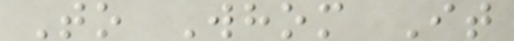To Whom It
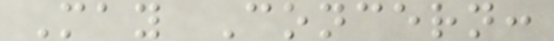May Concern:
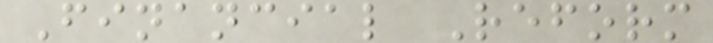Financial Reform
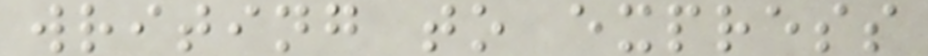writing to express
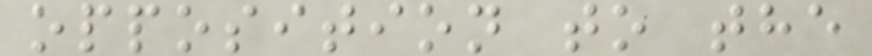opposition to the
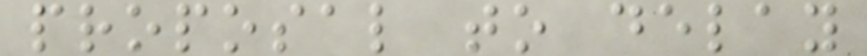proposal to delay
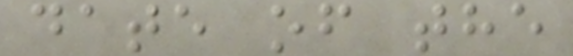date of the
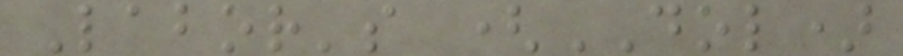Labor's (DOL)
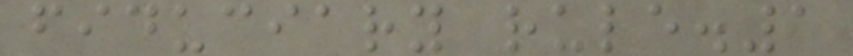fiduciary rule.1
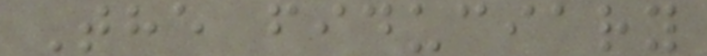The fiduciary
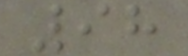98
